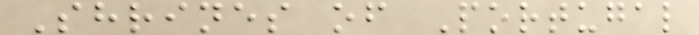Shrines of Portugal
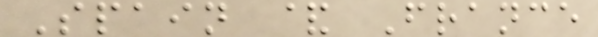Spain & France
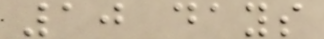10 days
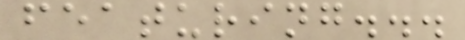featuring...
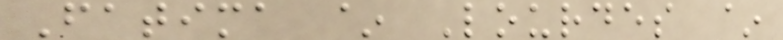Fatima ~ Lourdes ~
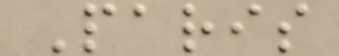Paris
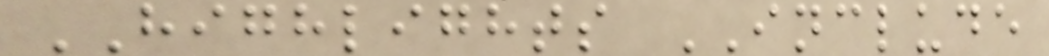HIGHLIGHTS INCLUDE
